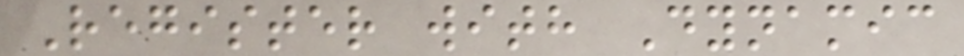Register with Dynamic
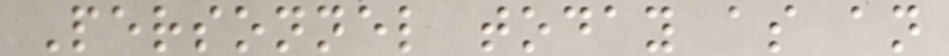Personnel today as an
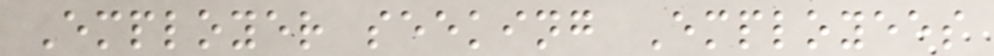Employer seeking Employees
